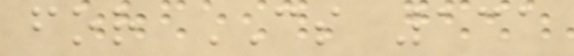for CS 131
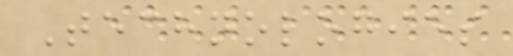Technologies
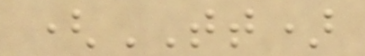(TT)
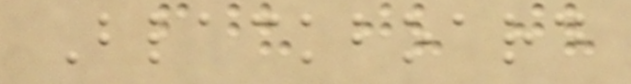Blackboard
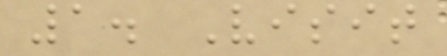1. Visit
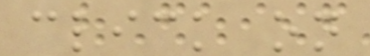click on
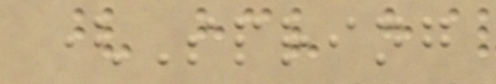(Spring
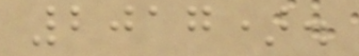2017).
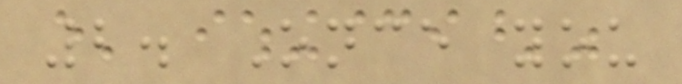2. Once you
